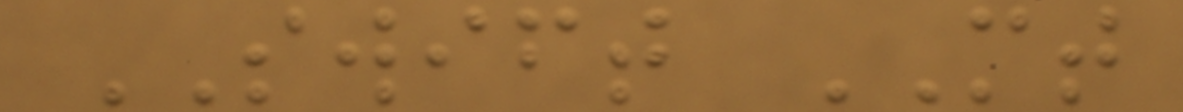SWIFT MT
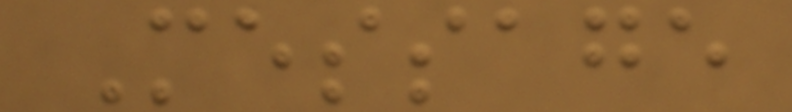Message
